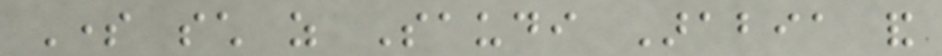Some such as Saudi Arabia and
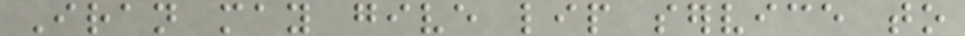Iran may give lip service to
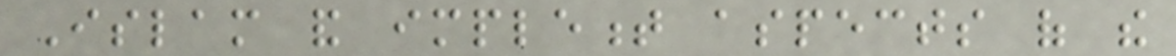Islam and implement aspects of the
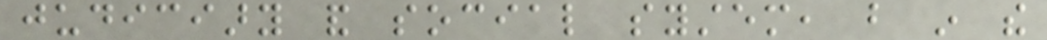judiciary and social system, but in the
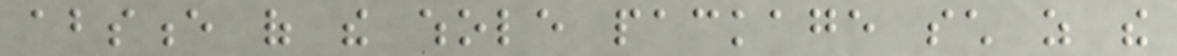absence of the whole package such as the
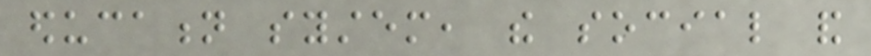education system, the social and
